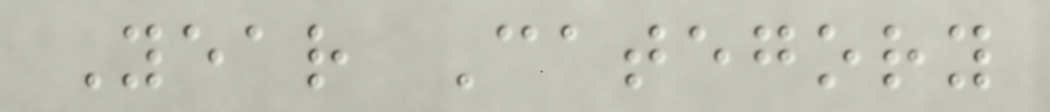Year Category
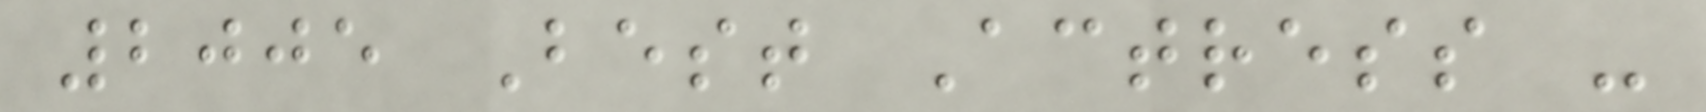2005 Best Actress -
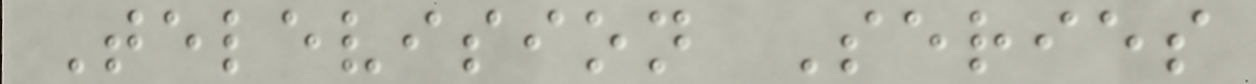Television Series
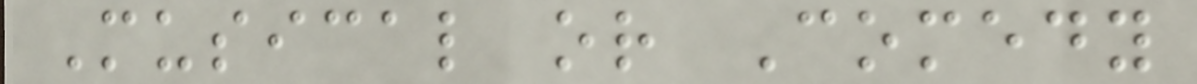Musical or Comedy
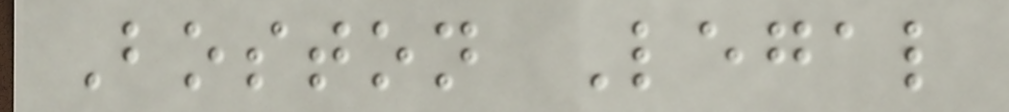Boston Legal
